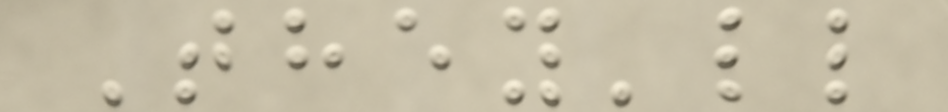They'll
